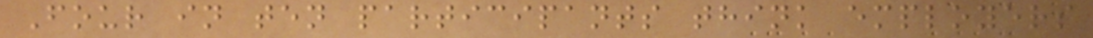Four in ten participants think employers
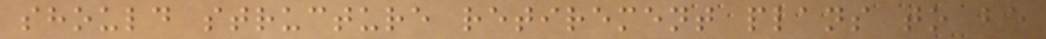should structure retirement plans to be
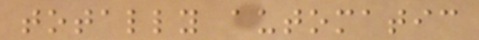totally automatic
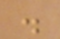.
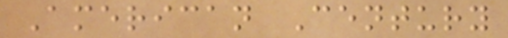American Century
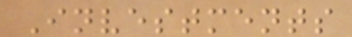Investments
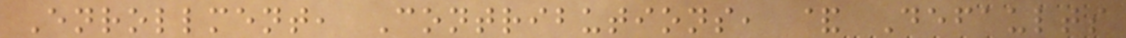Enrollment, Contributions, & Defaults
